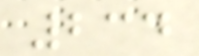234
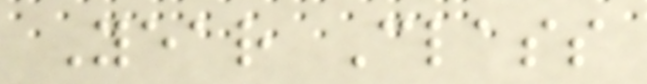Year Class
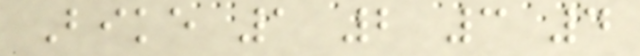Bike 1 2 3 4
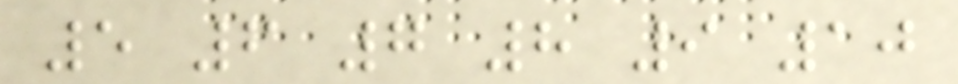5 6 7 8 9 10
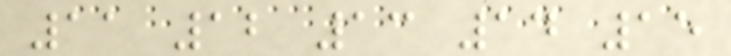11 12 13 14 15
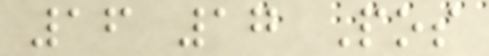16 17 Pos
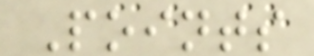Points
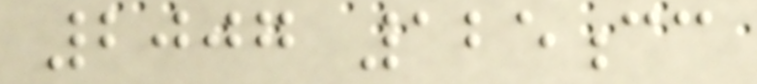2007 125cc
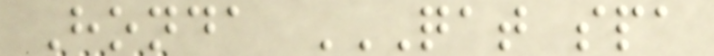Honda QAT SPA
